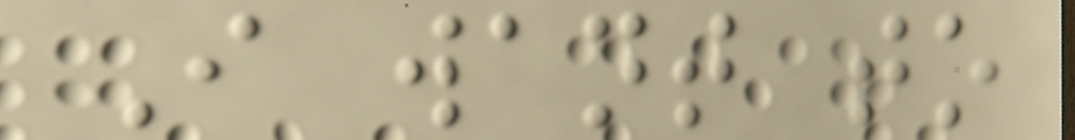I want to
